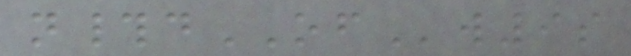n#dOFw9s
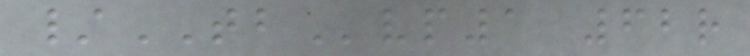/TBvp1 62r
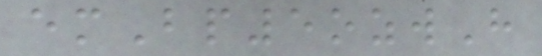emBp5ozwH
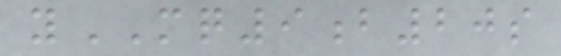yMQ9b20s
